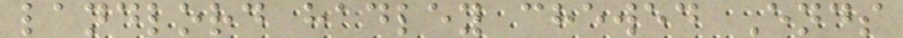landlord hadley chewed Ends
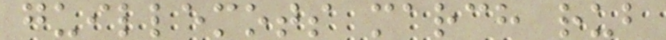guillemots march rub
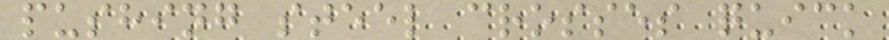pushing steel crosses quick
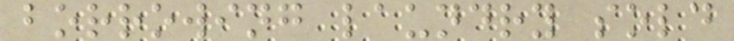borrowing laundry sold
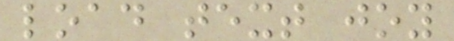load text joy
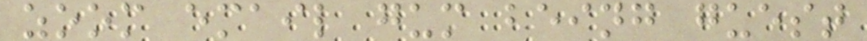zoom email gum being guest
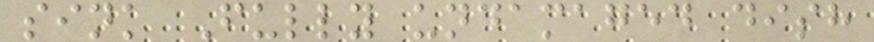sink Fully undamaged dish
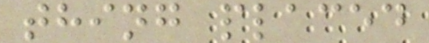thing placed
